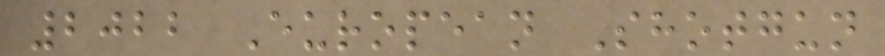2022 European Shotgun
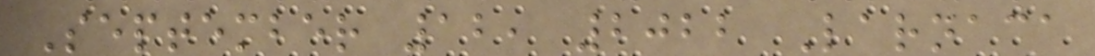September 12, 2022 Larnaca
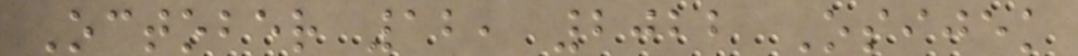October 12, 2022 Osijek
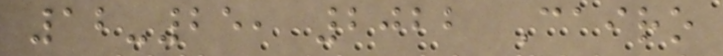12-25, 2022 Cairo
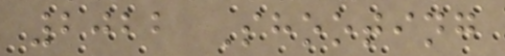2022 Shooting
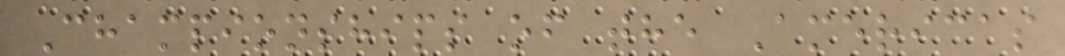Championships of the Americas
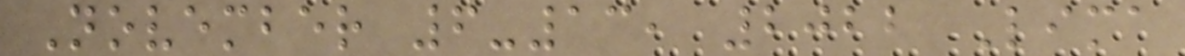November 6-13, 2022 Lima
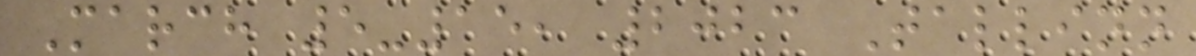March 5-15, 2023 Tallinn
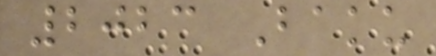2023 Baku
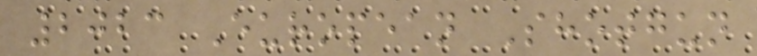2023 European Shotgun
